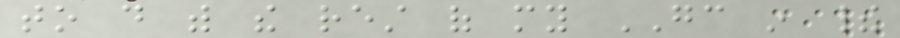to do with the rest of my GC in their
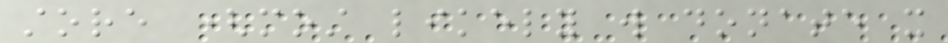store (most likely will donate it
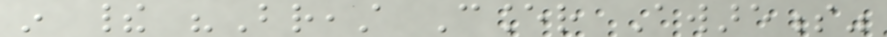in their "Breast Cancer Awareness"
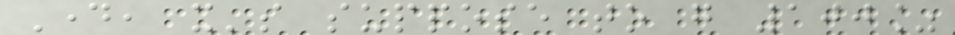Day, it's suppose to go 100%
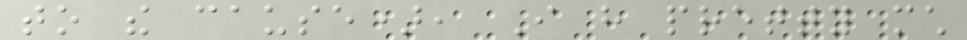to the cause), I have pretty much
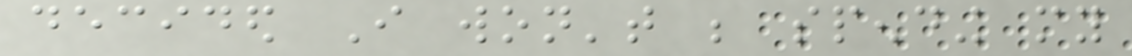decided I won't be spending my
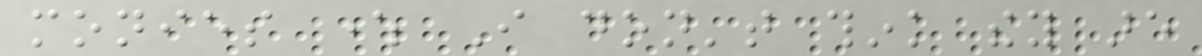monies where I don't think they are
